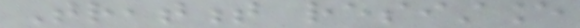Treatment resistance
